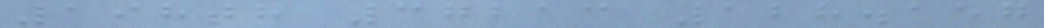198th 37213 128.157
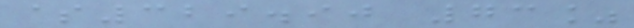$329.90 73%
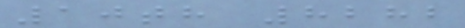10th 8282
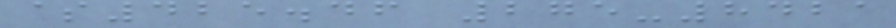$425.46 275-8421
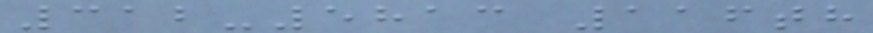312-5813 116th
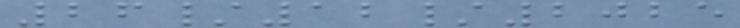26/12/2025
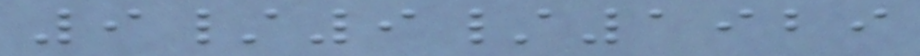9/9/1929
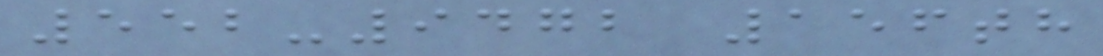552-9472 156th
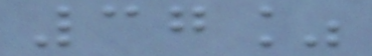37%
